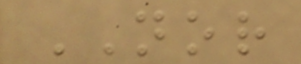NOR
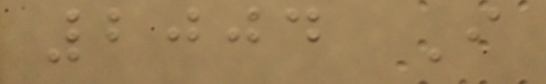2004 I
